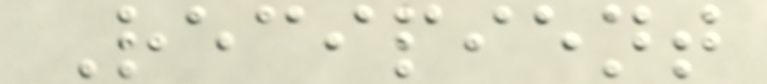Recipient
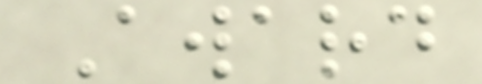Award
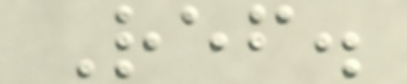Ref.
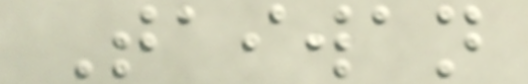Taiwan
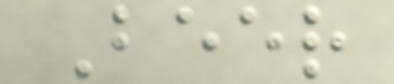Beer
